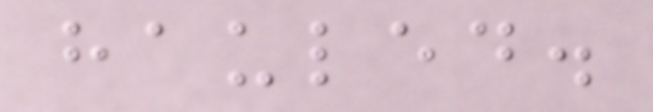hauled.
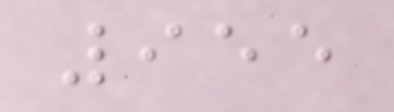955
